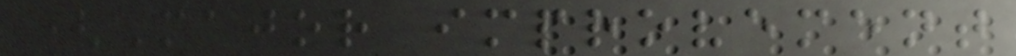(Major improvement
